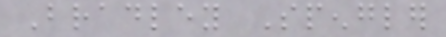Bradley Spengler
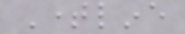Timeline
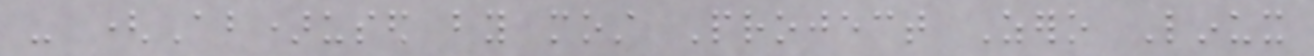- (Ab)used by most Project Zero Linux
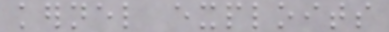kernel exploits
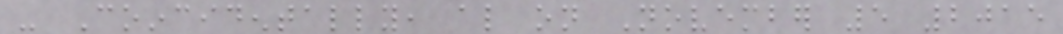- Coincidentally, also on November 5 2015
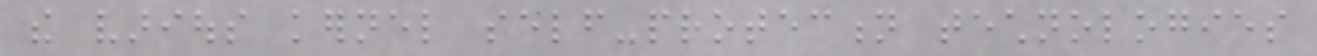the various kernel self-protection technologies
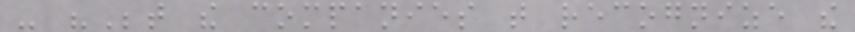- "Between the companies that recognize the
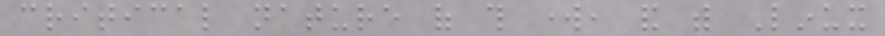critical nature of this work, and with Linux
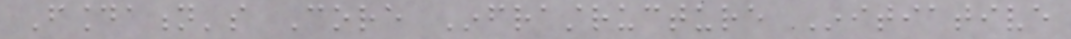Foundation's Core Infrastructure Initiative
